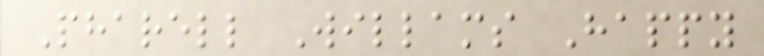Pharell Willams Happy
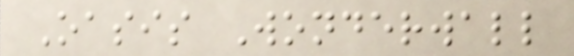Oasis Wonderwall
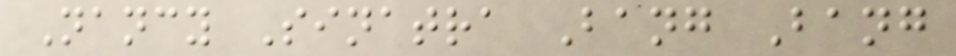Nancy Sinatra Bang Bang
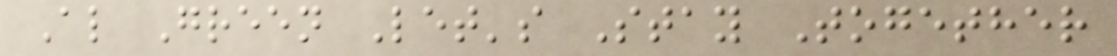Al Green Let's Stay Together
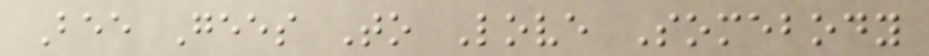Bee Gees To Love Somebody
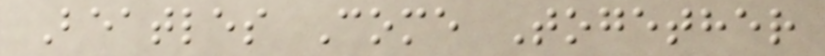Beatles Come Together
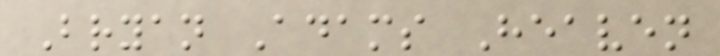Bryan Adams Heaven
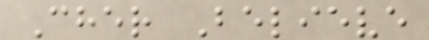Cher Believe
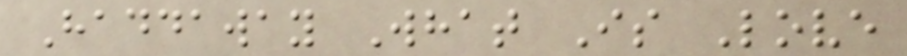Haddaway What Is Love
